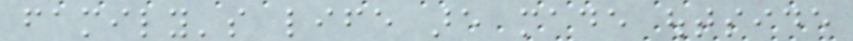family's life are made outside
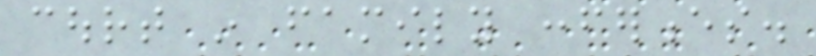court in family conferences.
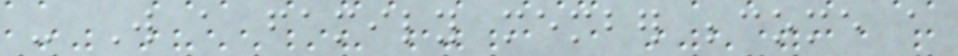- Will a family member become a
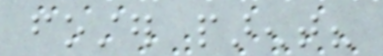foster parent?
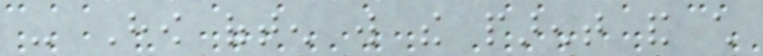- How often will the parent and child
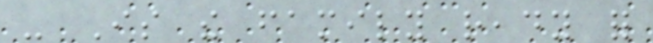- Is the family ready for
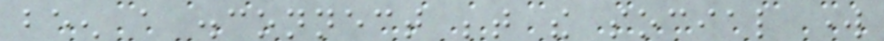been a disconnect between the social work
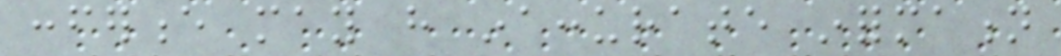conference may have inaccurate information
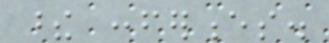these conferences.
